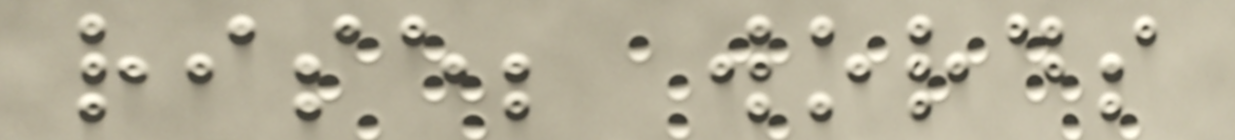rise; words
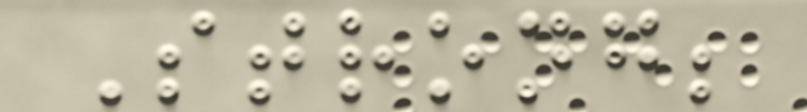Strong;
